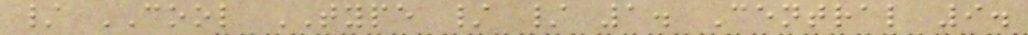/ COOL TYPE / / 1. Central 9.
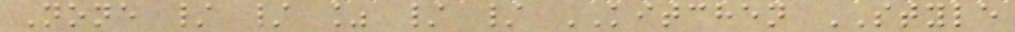None / / % / / KITCHEN STYLE
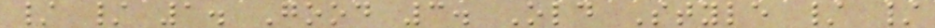/ / 1. Good 3. Old Style / /
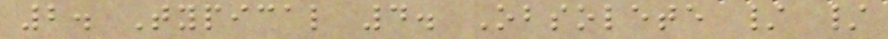2. Typical 4. Obsolete / /
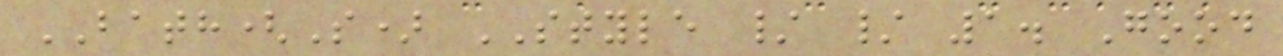BATH(S) STYLE / / 1. Good
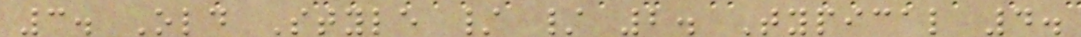3. Old Style / / 2. Typical 4.
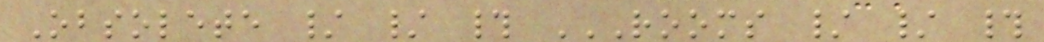Obsolete / / # ROOMS / / #
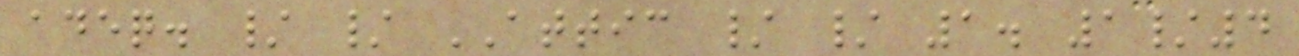adeq. / / ATTIC / / 1. 1/4
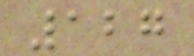127
